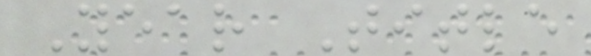Year Title
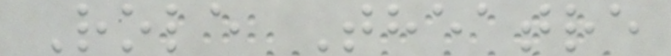Role Theatre
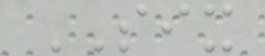SIX
